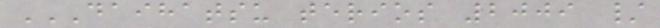DAIHATSU TERIOS 2009 /
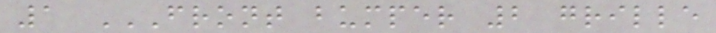1 FRONT BUMPER 2 GRILLE
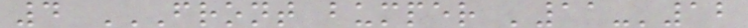4 FRONT BUMPER '11-'12
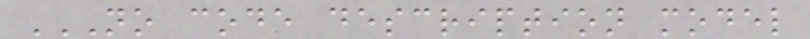NO CODE DESCRIPTION MODEL
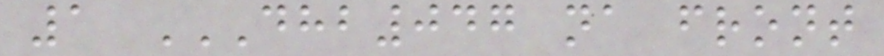1 DHB047 NA FRONT
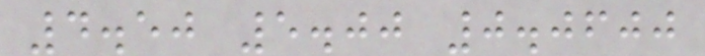4.50 5.00 0.0600
